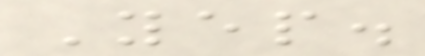Yep.
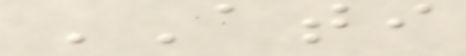ATI
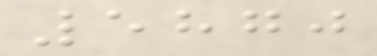5870
